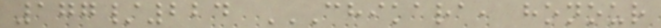177/224 CHIKARA, HONOUR
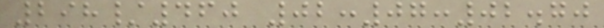298/460 02:07:02.70
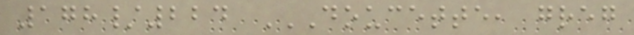178/224 DOUCETTE, GREG
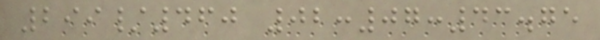299/460 02:07:43.75
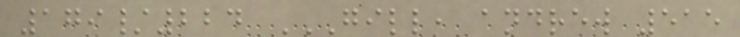179/224 GILL, ANDREW 515
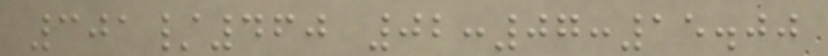301/460 02:07:15.00
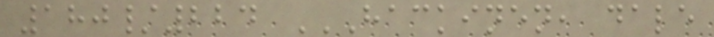180/224 HACKINEN, DALE
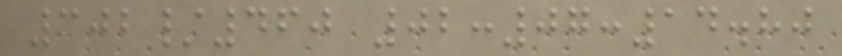302/460 02:07:14.80
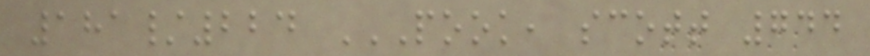181/224 POOK, SCOTT 744
